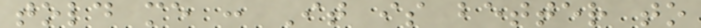told me : It is better to
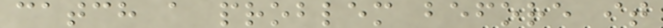catch a problem before it
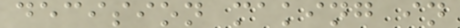decision making in
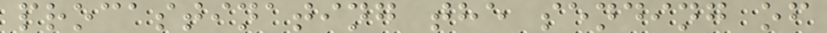procastinating the sending of
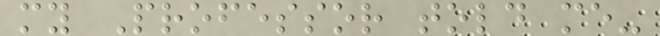my Professor told me-
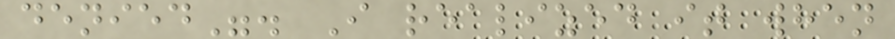denied". I realized it when
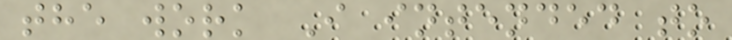the work I intended to
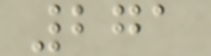271
